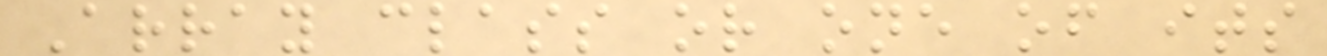Array class or one of its
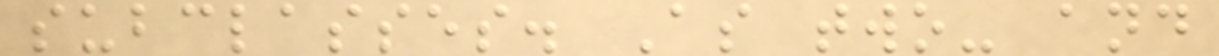subclasses. As two- and
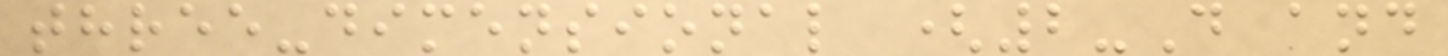three-dimensional (2-D and
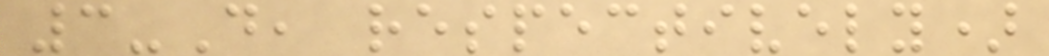3-D, respectively)
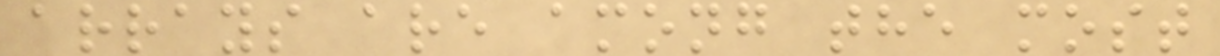arrays are among the most
